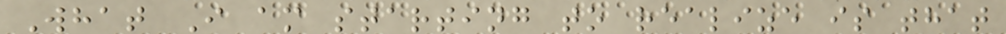What I am starting to realize is that
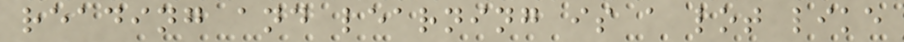reading and learning is a lot like
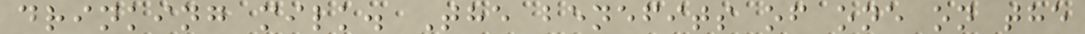drinking milk. The benefits of one on the
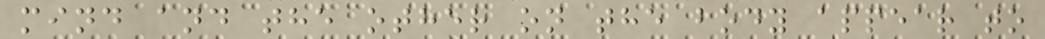mind and the other on the body appear to
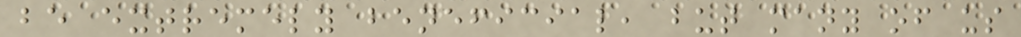be extremely beneficial, but many of us
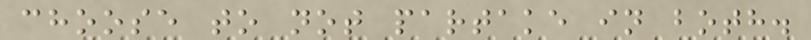choose to not partake in both.
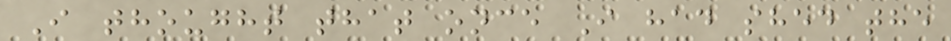I thought that once I had shed the
